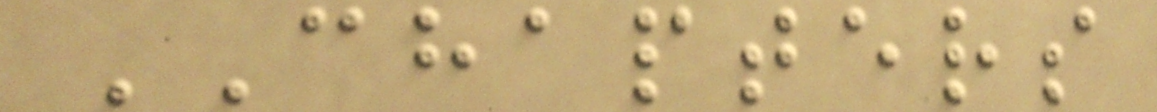CHAPTERS
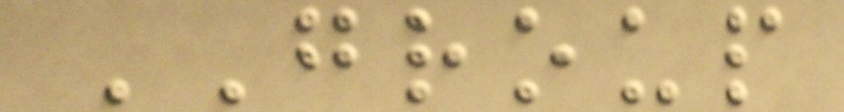GROUP
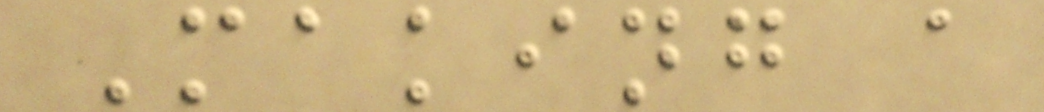Making a
